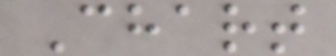Chart
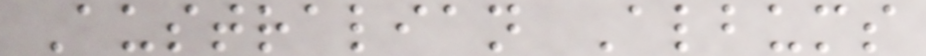Australian Albums
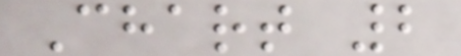Chart 2
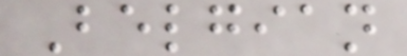Belgian
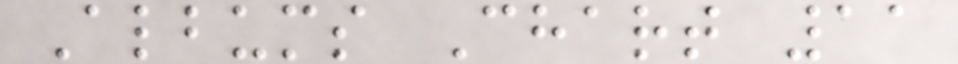Albums Chart 11
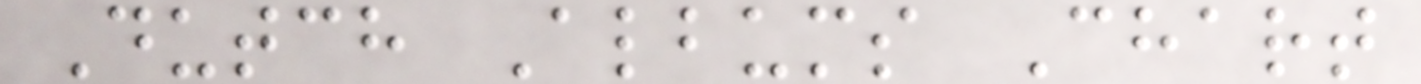Dutch Albums Chart
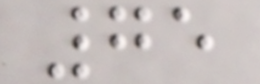75
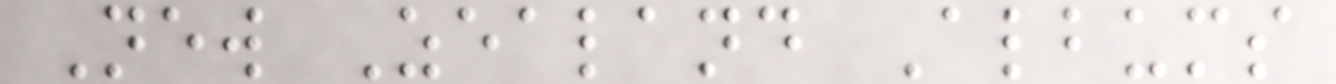New Zealand Albums
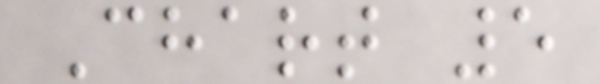Chart 5
